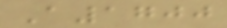A1700
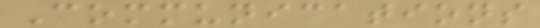Communications
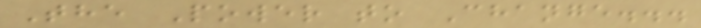The Power to Change...
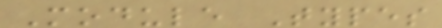Module Types
